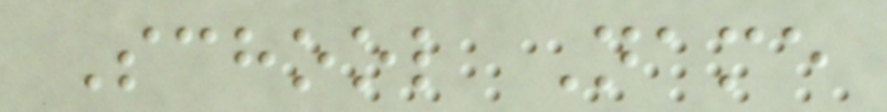School Name
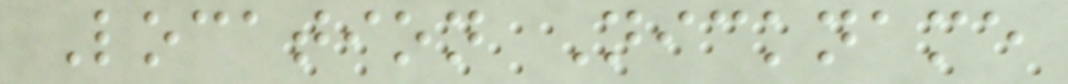Location Nickname
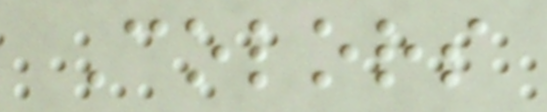Colors
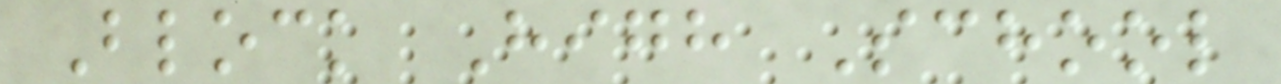Block High School
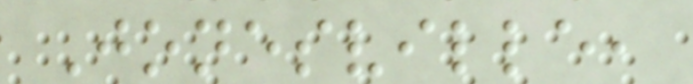Jonesville,
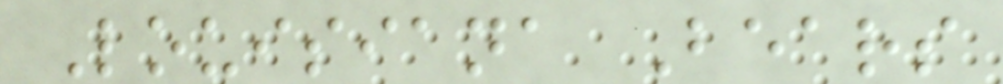Louisiana Bears
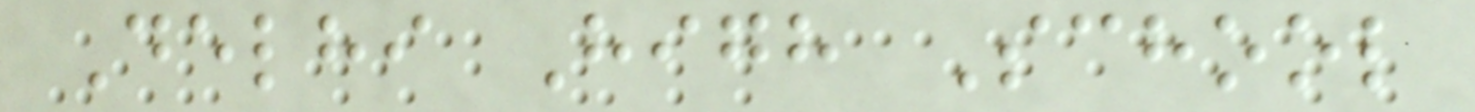Delhi High School
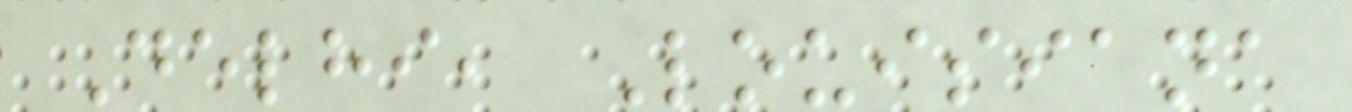Delhi, Louisiana
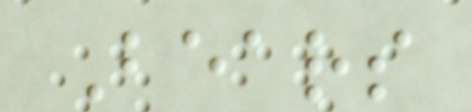Bears
